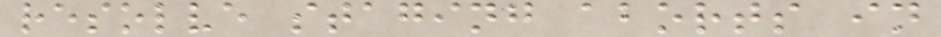resolve staging aborts in
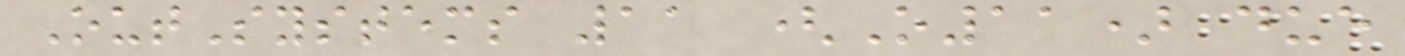OutSystems 11 (O11) due
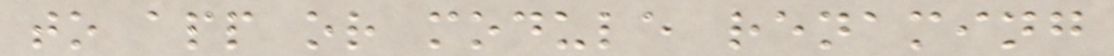to app or module renaming
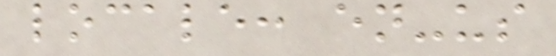locale: en-us
